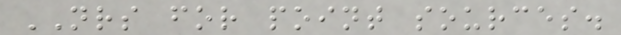NRS for point sources.
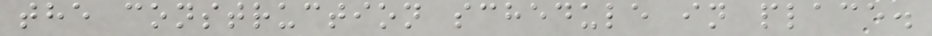the construction schedule in place.
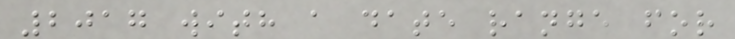2017 with a date range for
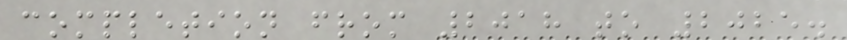completion from 2018 to 2025.
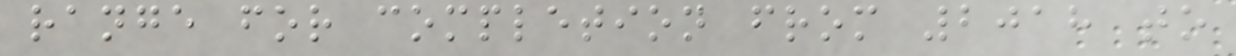range for completion from 2018 to
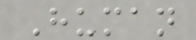Human
